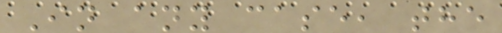In any case, the
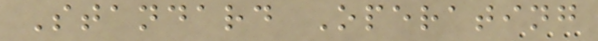Standard Operating
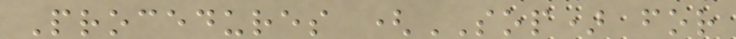Procedures (SOP) for
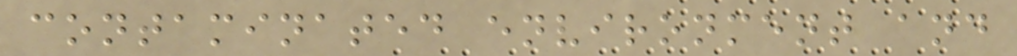contaminated environment and
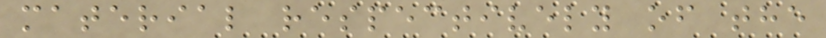material respectively of the
